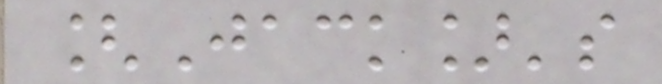[Jack]'s
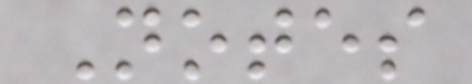Notes
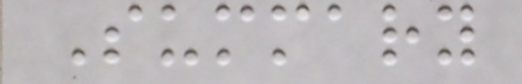Summary
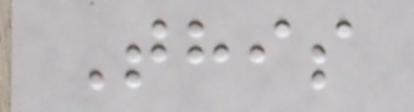This
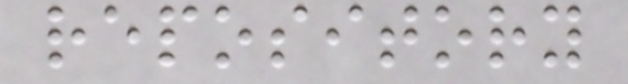repository
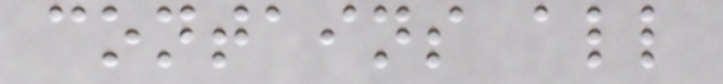contains all
